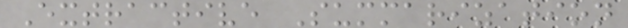Extractive Summarization
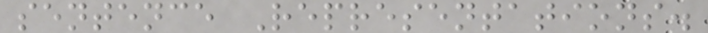sentence Representations.
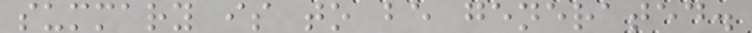summary is to be generated.
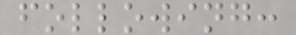following:
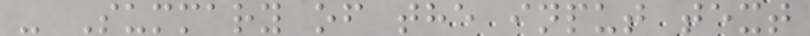- Summary of the input text
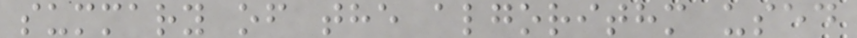summary of the algorithm used
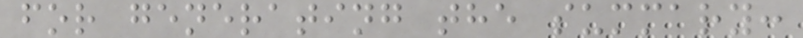for generating the summary:
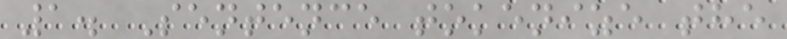1. Sentence tokenize the
